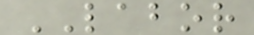LABOR
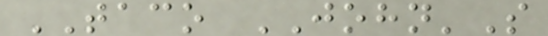TACO JOHN'S
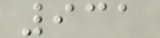931
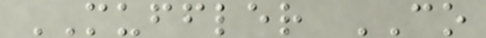MUFFLER CO
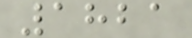1821
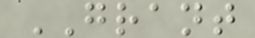GRANT
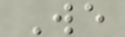We
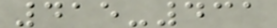415-431
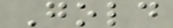Gold
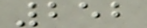252
